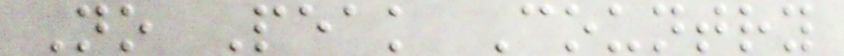No Peak Country
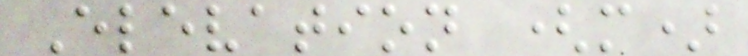Elevation (m)
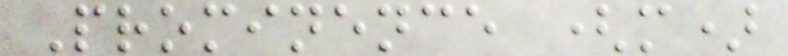Prominence (m)
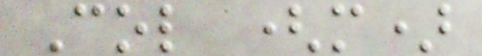Col (m)
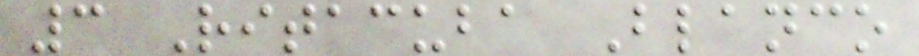3 Ritacuba Blanco
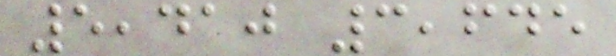5,410 3,645
